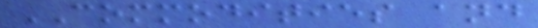COMMODITIES and
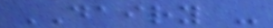DAIRY -
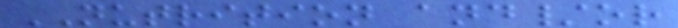NUTRITION and/or
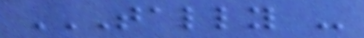TALLY -
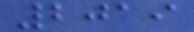2019
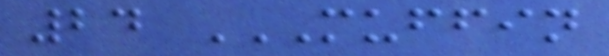24 MUFFIN
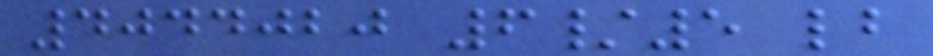4044020 6/5 lb
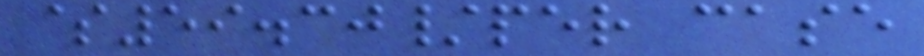$59.30/per case
